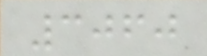3060
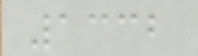1332
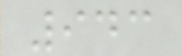943
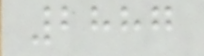2887
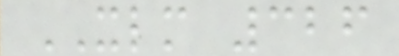XLM 326
